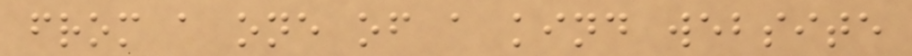from a one of a kind website
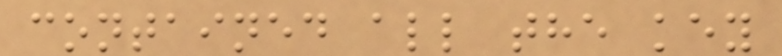contained all the key
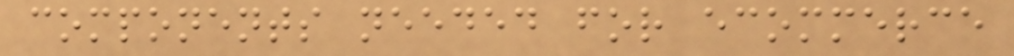components needed for ecommerce
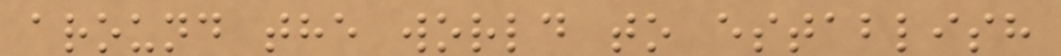around the world to establish
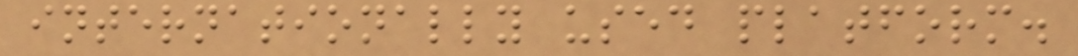internationally used platform.
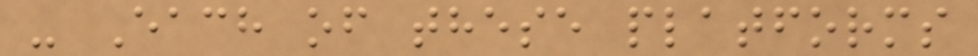- Each of these platforms
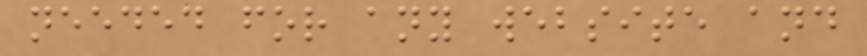needed for any website and
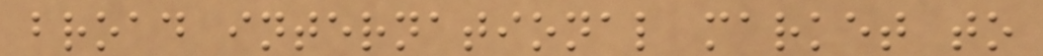broad international market to
